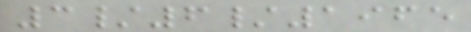3/6/1965
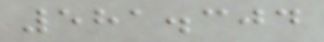581.304
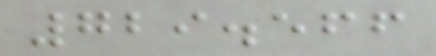729.566
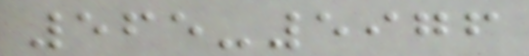565-5976
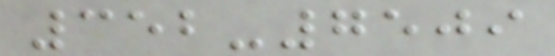352-7509
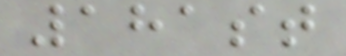181st
